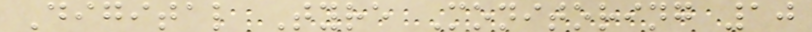Digital Tyre Monitoring 10
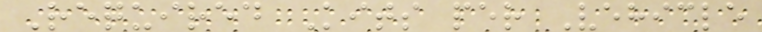Required Kits per Vehicle
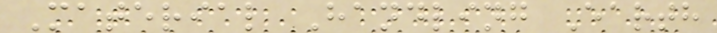Material Handling Earth
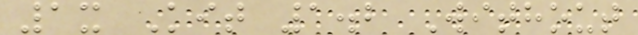1x Kit 1.2 Without
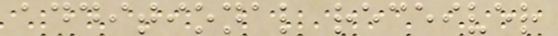additional receiver
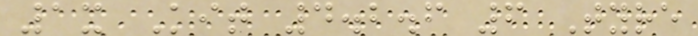1x Kit 4.2.6 6 Tyre
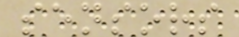sensors
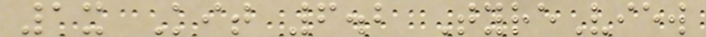1x Kit 6.2 TyreView
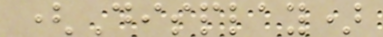(Display)
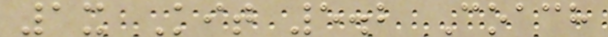1x Kit 5.2 Coach
